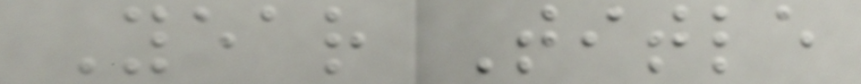Year Title
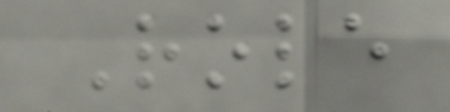Role
